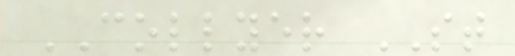COLLYER ST
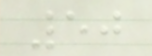50
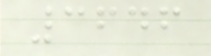3646
